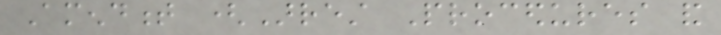Amendment (Arrest Procedures and
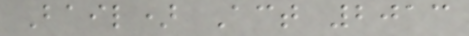Bail) Act 2013
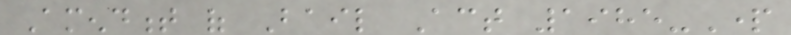Amendment of Bail Act 1985-Part
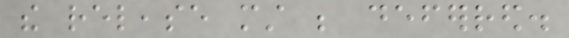the release must be deferred.
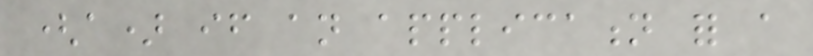(a) if an application for a
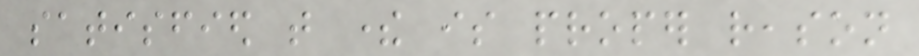satisfied that there is proper reason
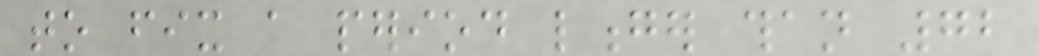to fix a period longer than 72
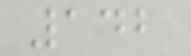142
